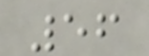56
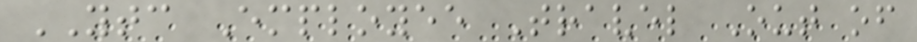YTC Employee Travel Out of
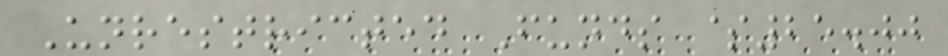Unrestricted Funds $25.00
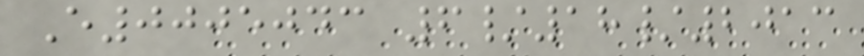E0005043 6/18/2013
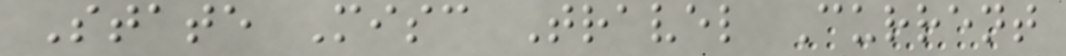State Misc Travel Current
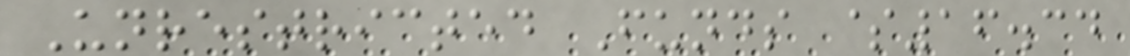Unrestricted Funds $16.34
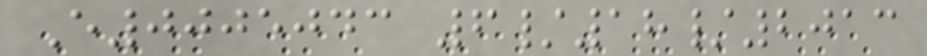E0005043 6/18/2013
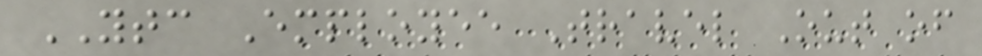YTC Employee Travel Out of
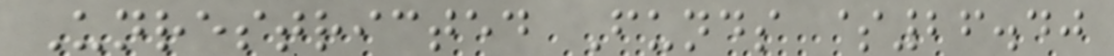Unrestricted Funds $26.40
